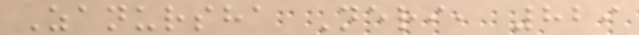Zanursha Neri, 829
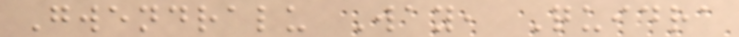Gwendralu Way, Quidra
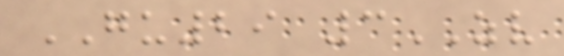GU29 3ZV
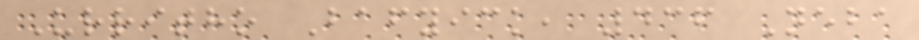Urritho Bafyick, 436 Neba
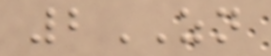2ZN
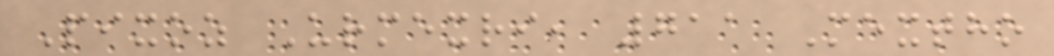Pixoz Urmexri, 711 Mextho
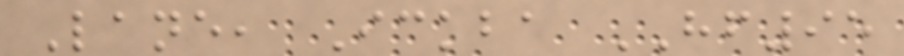Lane, Ickba HF95
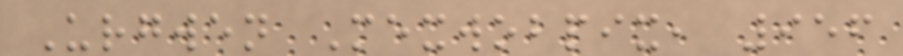Urgwen Mexwobpix, 956
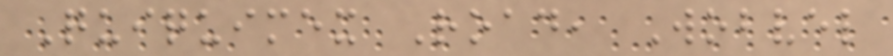Quiquimex Road, Wobvel
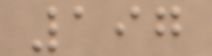197
